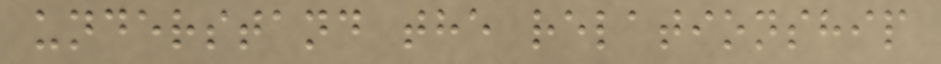understand the relationship
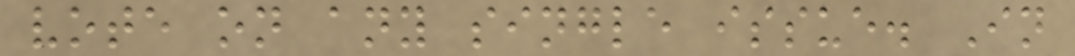vote on any single issue. In
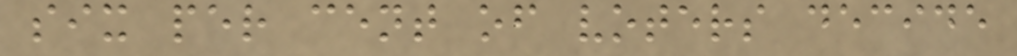six per cent of voters decide
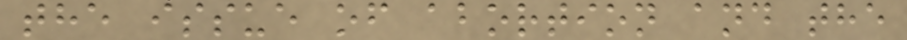the issue of abortion and the
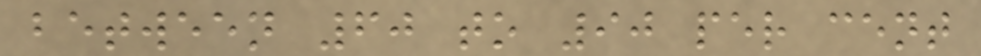between 60 to 90 per cent
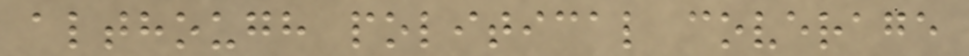although political coverage
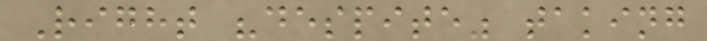Right "despite" taking
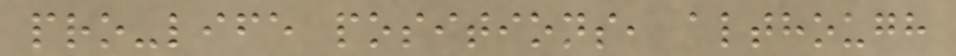pro-life positions, although
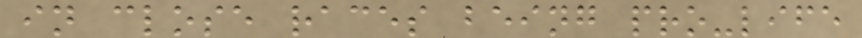in close races being pro-life
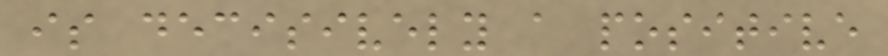is decisively a positive
